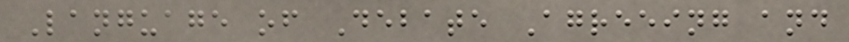Language of Debate Agreeing and
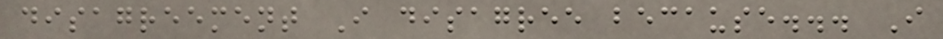disagreement I disagree because... I
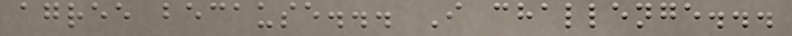agree because... I challenge...
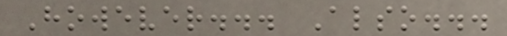However... Also...
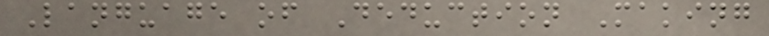Language of Deduction Making
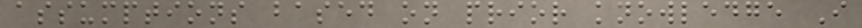assumptions based on prior knowledge I
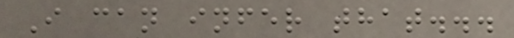I can infer that...
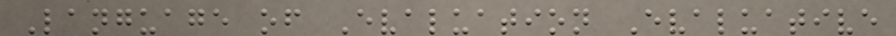Language of Evaluation Evaluative
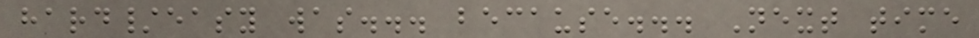hard/easy was... because... Next time
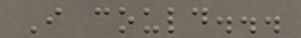I could...
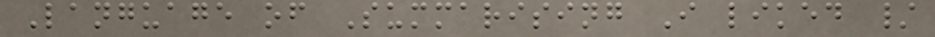Language of Summarising I liked /
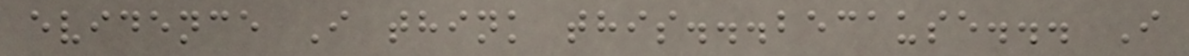evidence I think this...because... I
